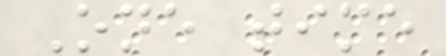One time
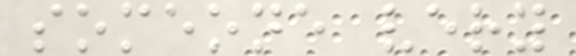someone very
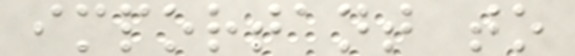important to
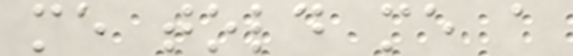me told me a
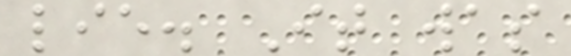lie. It was
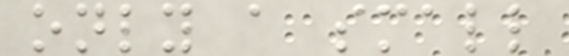only a small
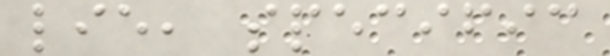lie, specific
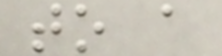to a
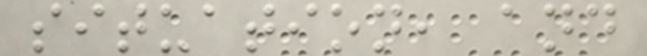situation, and
